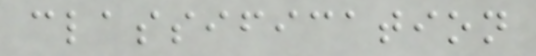classification
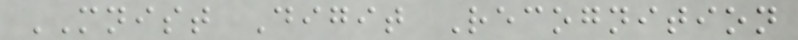MNIST Digit Recognition
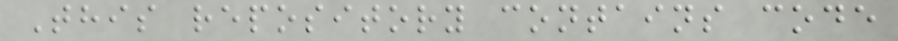This repository contains code
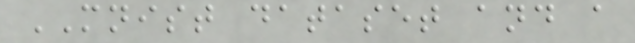MNIST dataset and a
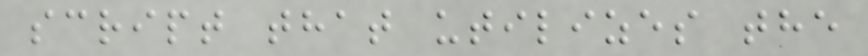script that utilizes the
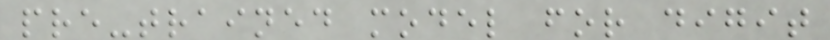pre-trained model for digit
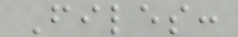Files:
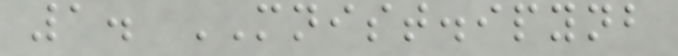1. MNIST.ipynb
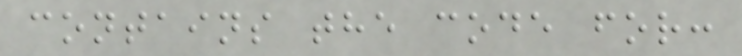contains the code for:
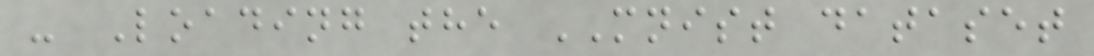- Loading the MNIST dataset
